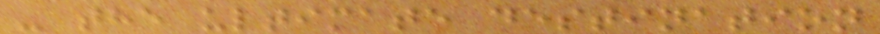- the ultimate destination
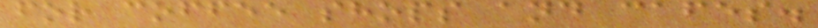for coffee shops and cafes.
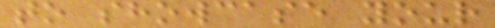to showcase your
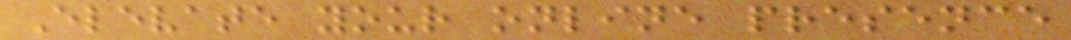Elevate your online presence
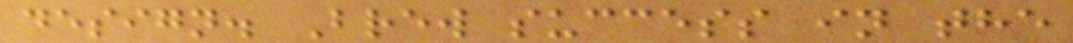design. Brew success in the
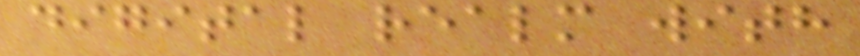digital realm with
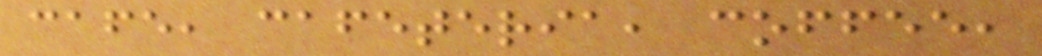cafe, cafeteria, coffee,
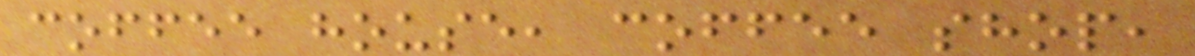coffee house, coffee shop,
